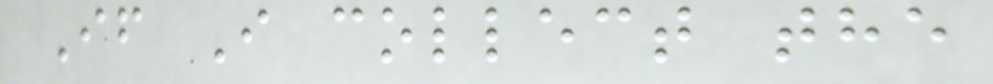If I collect the
